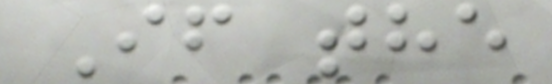If the
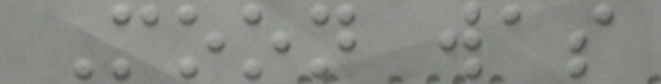Moon was
